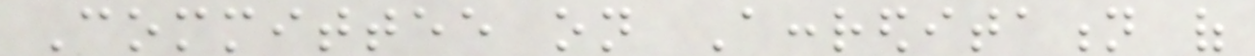Committee on Accreditation of
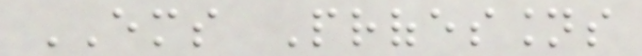EMS Professions
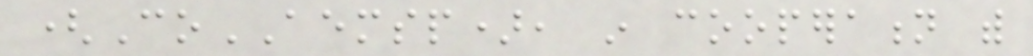(CoAEMSP), in cooperation with
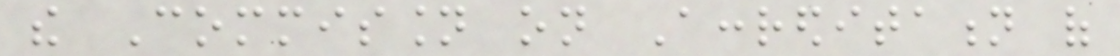the Commission on Accreditation of
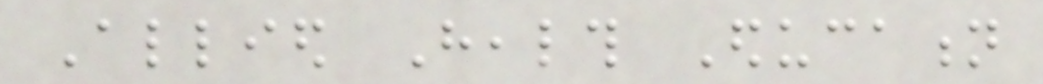Allied Health Education
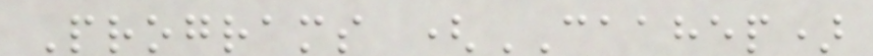Programs (CAAHEP)
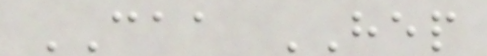CAA HEP
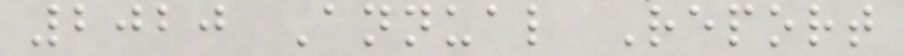2020 Annual Report
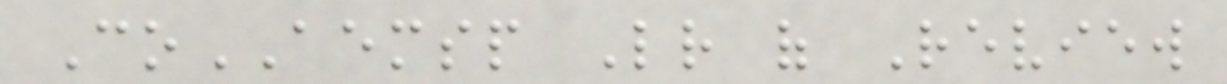CoAEMSP Letter of Review
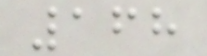168
